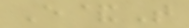E&T
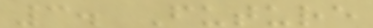3. Future
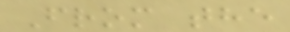From the
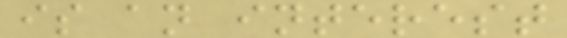is an interest
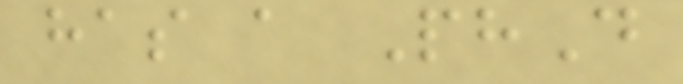has a PhD
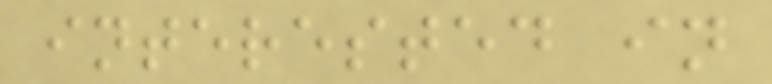interested in
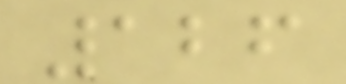126
